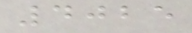4025
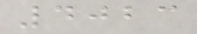4023
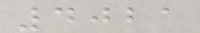4021
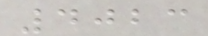4023
